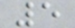5
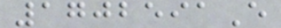1702591E
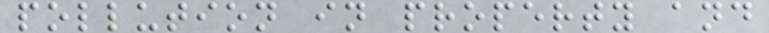pollution in property and
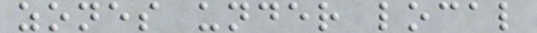zones under local
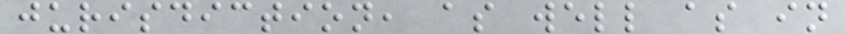jurisdiction, as well as in
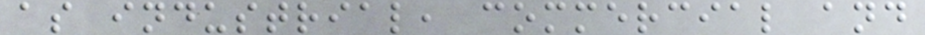as industrial, commercial and
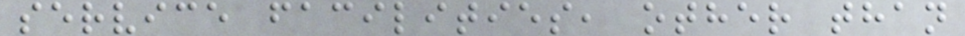service facilities, other than
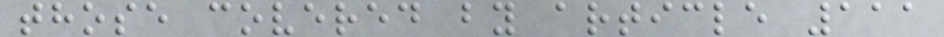those covered by article 111
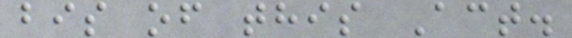bis of this Act.
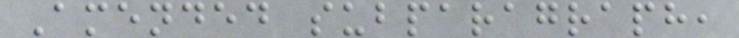Amended subparagraph,
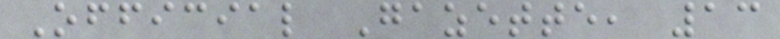Official Gazette, 13
